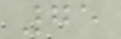75
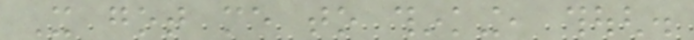It got me to thinking, though.
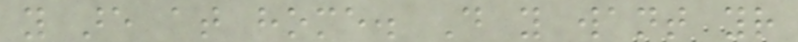you are at home. Do you want your
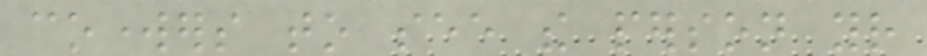coworkers to see the person your
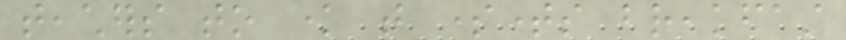teachers to know that sometimes breakfast
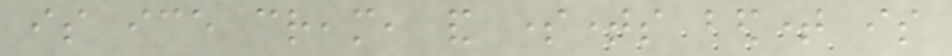is ice cream, and sometimes bedtime is
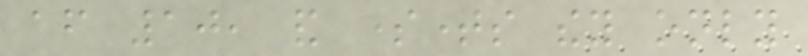after 10, and sometimes they only
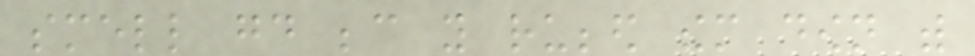smell good because you rubbed them down with
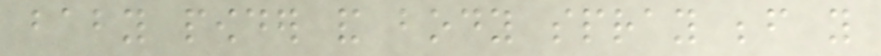baby powder and body spray before you
